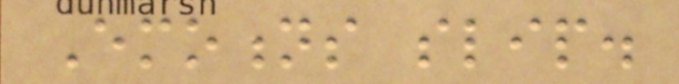Emotions slip.
